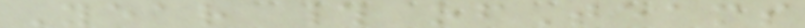Year # ofTeams
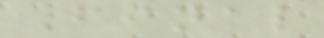Final
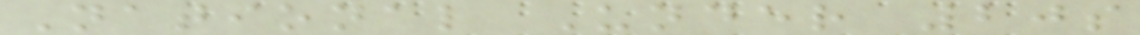National Under 20s
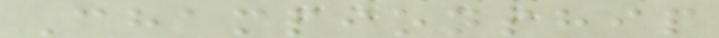Championship
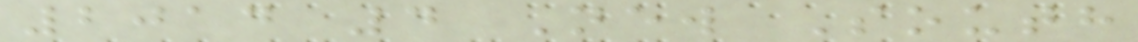2014 4 New South
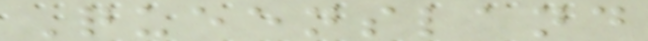Queensland
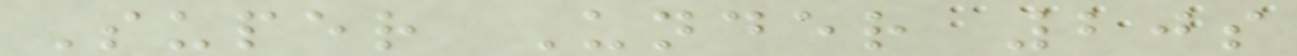Super Under 20s
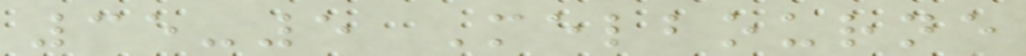35-5 Melbourne
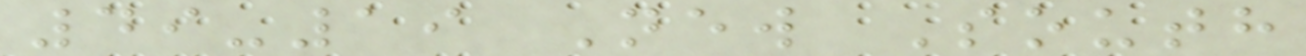49-19 New South
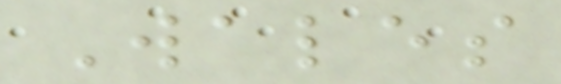Wales
